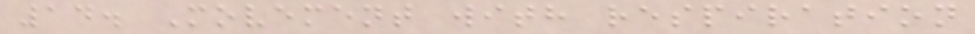14. Movement with respiration
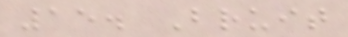15. Bruit
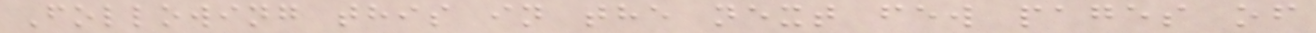Following this in the next few pages of
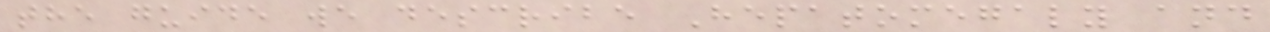the guide we describe Hepatomegaly and
